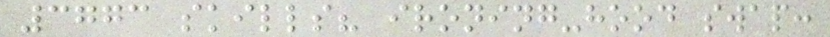3773 skills? ironing-hood swap:
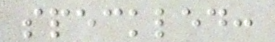speckled:
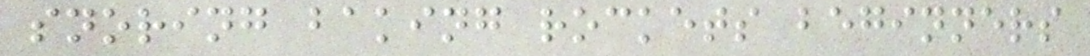snoring baking rockets beginners
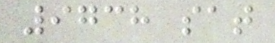9738 sat
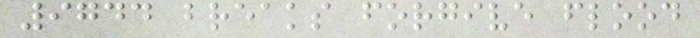9744 breaks forgive flood
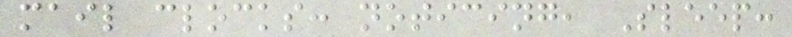mail clocks: noticing, Sleep:
